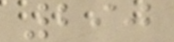290
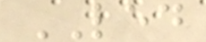LED
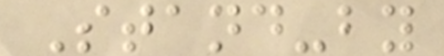Stand-by
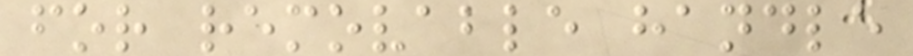for removable handle
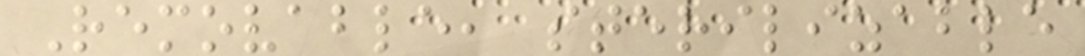Removable, sterilizable
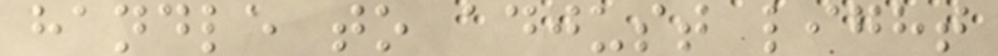handle to adjust light
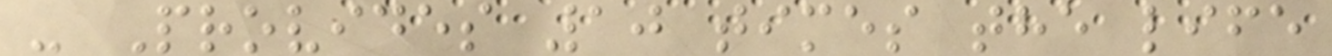- Provides 10 times the life
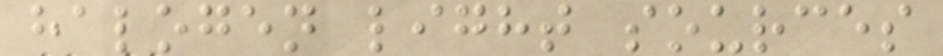halogen light sources
